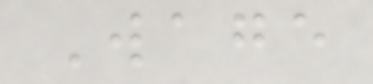Wage
